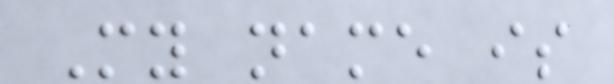My name is
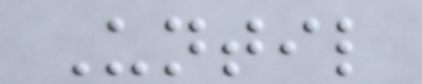Until
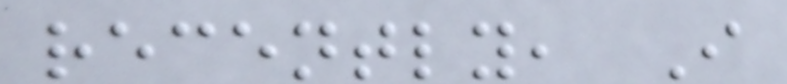recently, I
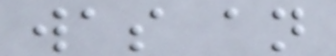was an
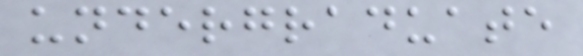undergraduate
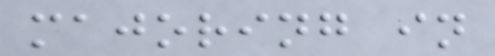majoring in
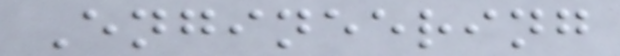Engineering
